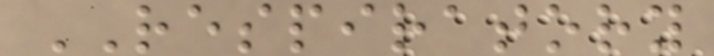RESPIRATORY
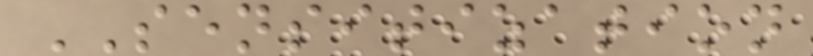SENSITIZATION
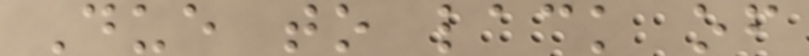Due to lack of
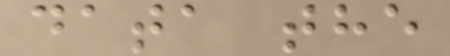data the
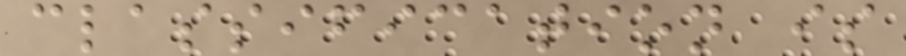classification is
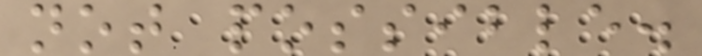not possible.
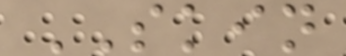SKIN
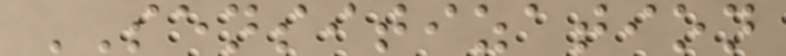SENSITIZATION
